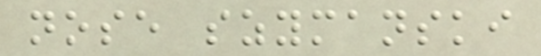nose szymanski
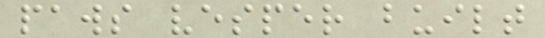paws vesper built
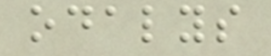odalys
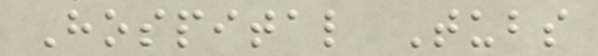Hospital Tubs
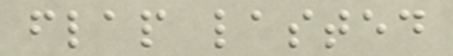flap lasted
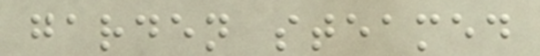garden steamed
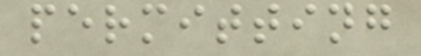permitting
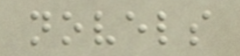novels
